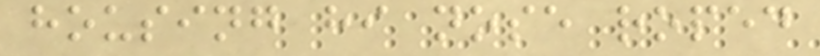housing hi nose roped
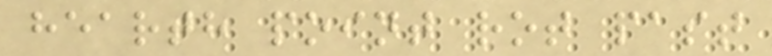hearth point rot past
